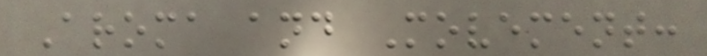Aroma and Movement:
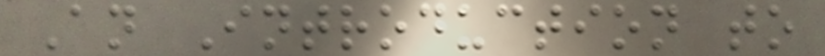An Introduction to
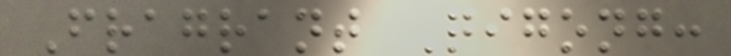Fragrant Qigong:
